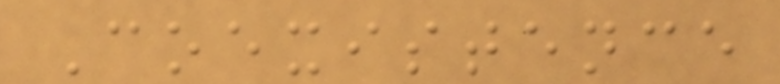Coexistence
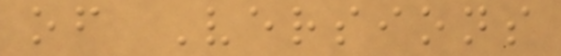of Versions
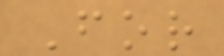For
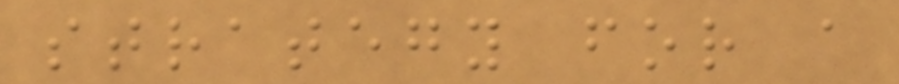strategy for a
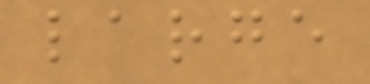large
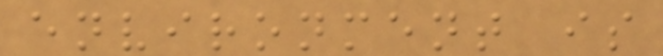environment is
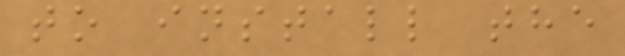to install the
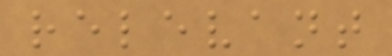relevant
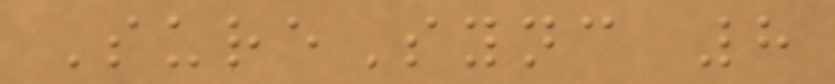SureSync 8
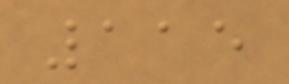115
